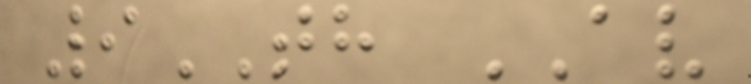9TH AV
